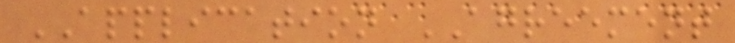APPLICATION AGREEMENT
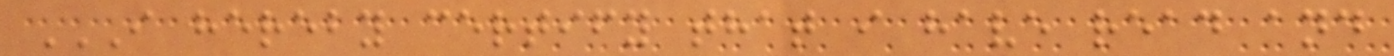I HEREBY CERTIFY THAT I HAVE READ AND
